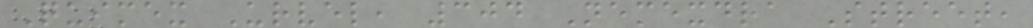Quimex Urvel, 304 Nemexdra Street,
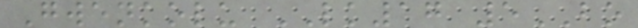Gwenkolu LK17 5BO
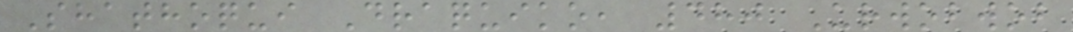Shathoqui Draquiko, 480 Urwobwob
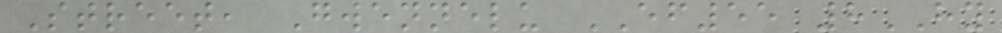Street, Gwennelu EF55 8HY
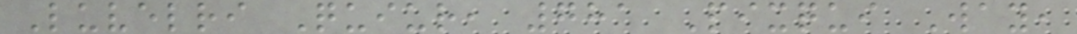Luvelri Quiur, 781 Pixqui Way,
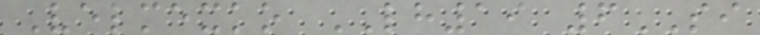Velmexko LH19 6SI
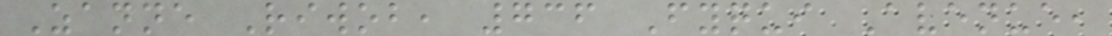Zanne Riwob, 736 Fyqui Avenue,
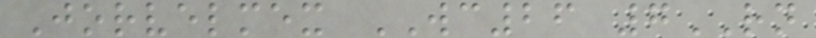Jorvelmex WC26 7RN
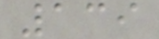139
